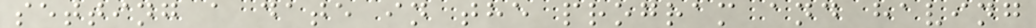setting a date in the program and having
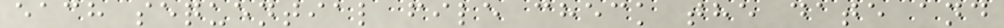each sequential file check the date and
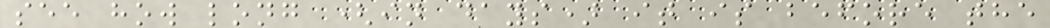see how long (in days) it is before the
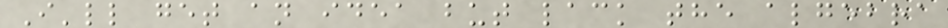I'll get an idea but lack the algebra
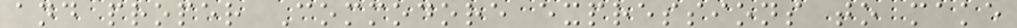and proper Commodore expressions to make
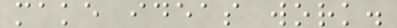make ideas work.
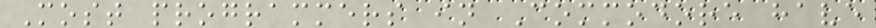Most programmers in Commodore have
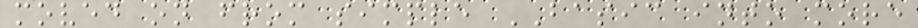moved on from simple BASIC into more
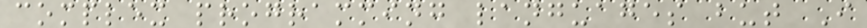complex programming languages but I
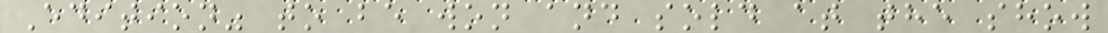Edition" to be won and sold at the show
